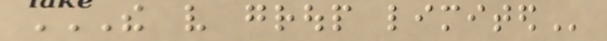THE VERY GROUP LIMITED
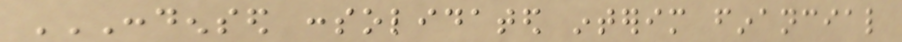CONDENSED CONSOLIDATED INTERIM FINANCIAL
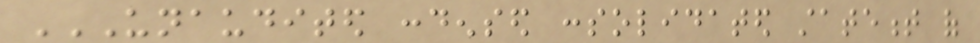UNAUDITED CONDENSED CONSOLIDATED STATEMENT OF
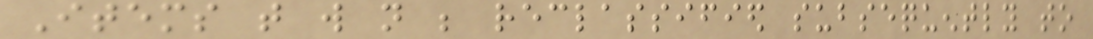Items that will not be reclassified subsequently to
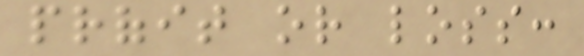profit or loss:
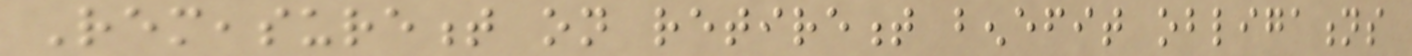Remeasurement on retirement benefit obligations
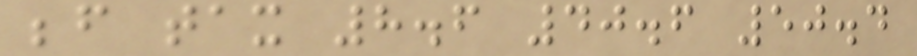before tax 8.6 40.6 50.4
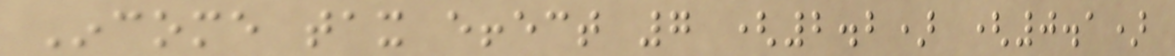Income tax effect 7 (2.2) (0.1)
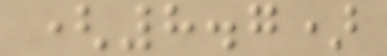(8.7)
